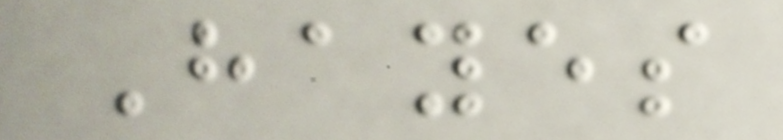Hayes
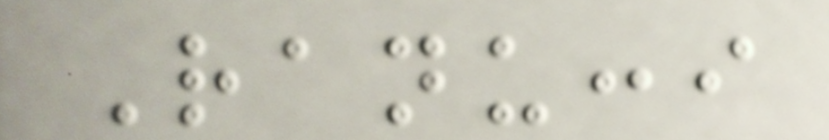Ranucci
